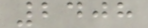2408
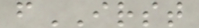fIRST
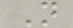N
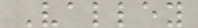Valley
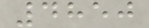4850
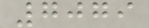7079
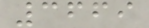3669
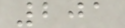201
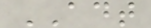ADT
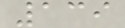139
